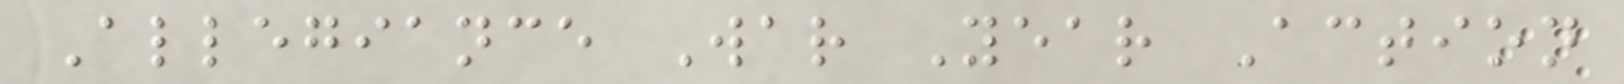Allegiance War Year Action
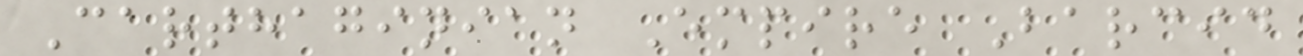Carthaginian Empire Barcid
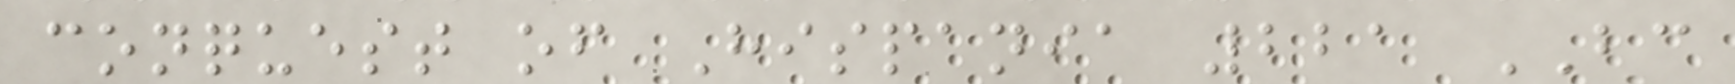conquest of Hispania 221 BC
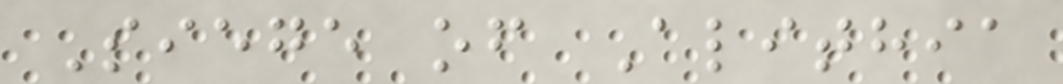Siege of Alithia
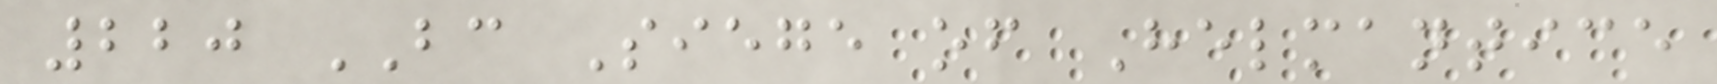220 BC Siege of Helmantice
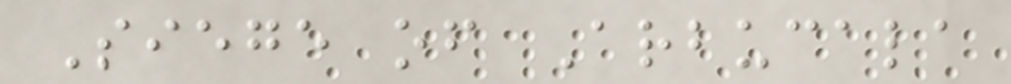Siege of Arbucala
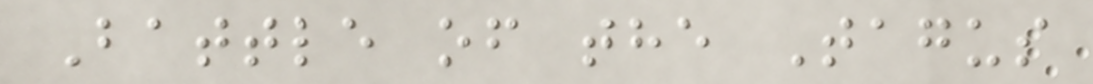Battle of the Tagus
